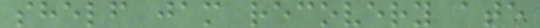shelf jam recovery ate
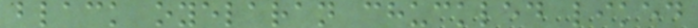black oyelaran chuckled liked
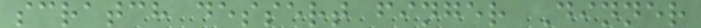scratch dessert finger Dinner
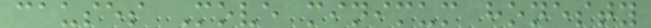causes Move minimum honesty
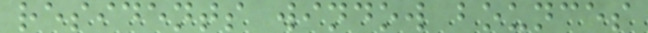residents window bounces
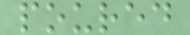poured
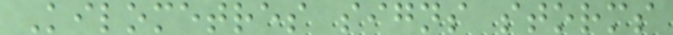Kilometres signs storms
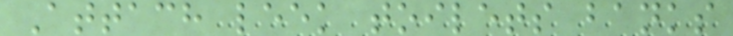Attach leek toilets banks
